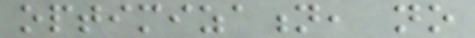optimization, no
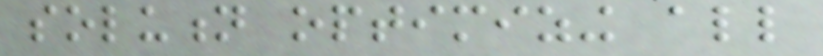solution optimizing all
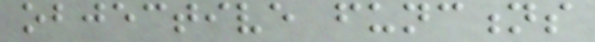objective functions
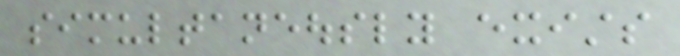simultaneously exists
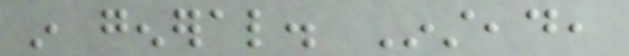in general. Instead,
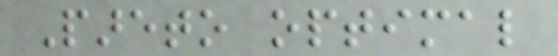Pareto optimal
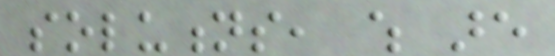solutions, which are
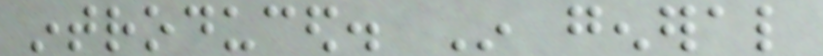introduced. In general
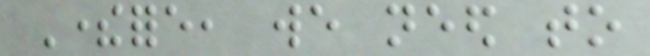Therefore, we need to
